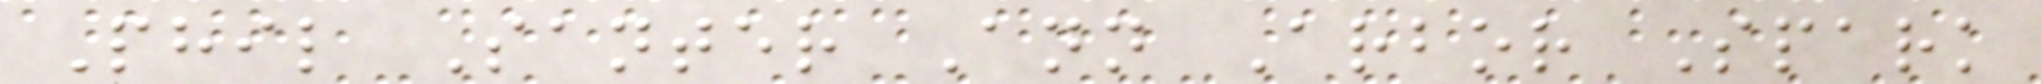Phil Santer Ann Arbor Spark
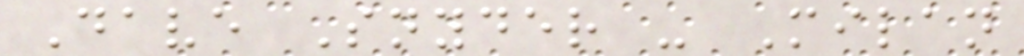Dave Snyder - Milan
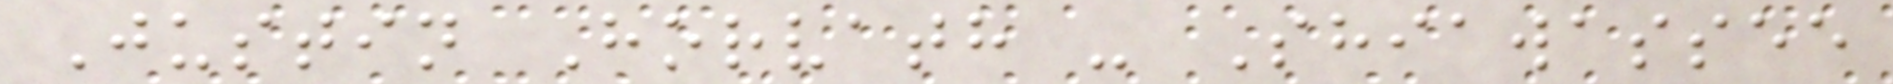Justin Horvath - Shiawassee
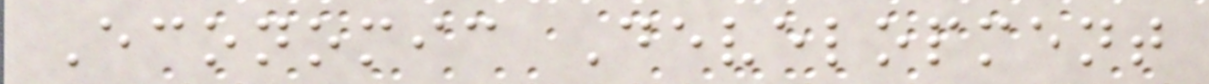Economic Development
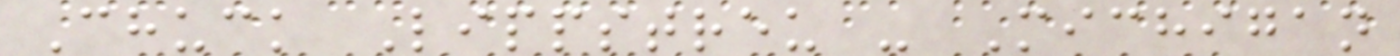Chuck Lippstreu - Michigan
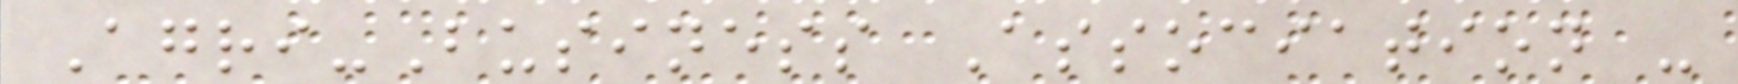Agri-Business Association -
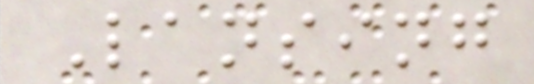Lansing
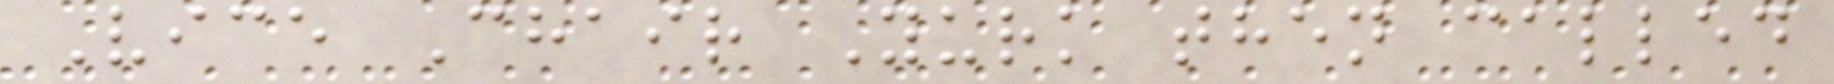Vice Chair Yurk then called
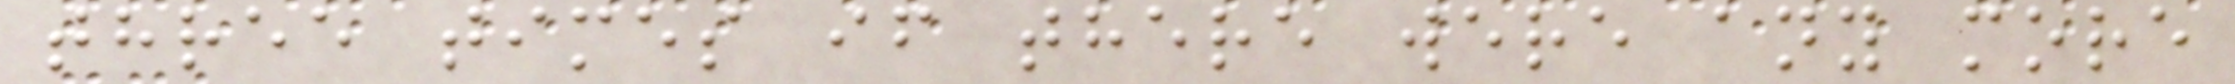three times if there were any more
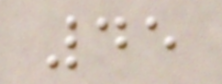45
